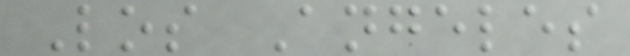Los Angeles
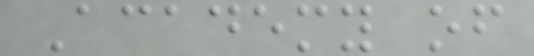Academy of
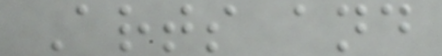Arts and
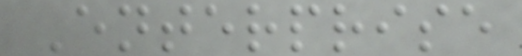Enterprise
